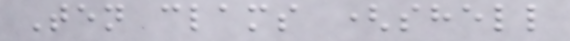Ten clams (shell
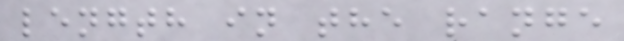length in the range
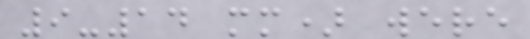9-14 mm) were
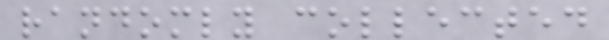randomly collected
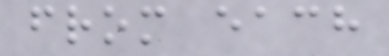from each
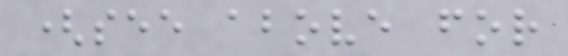(see above for
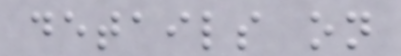details on
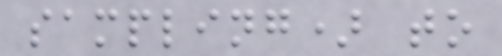sampling) to
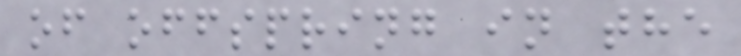of offspring in the
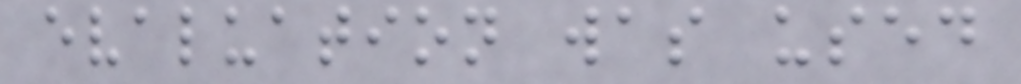evaluation was used
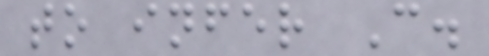to infer C.
